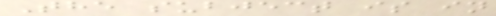The subject is in
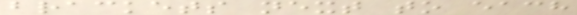brackets next to each
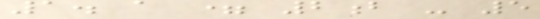1. a = 2b - 5
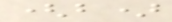(b)
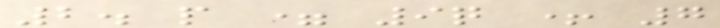2. p = 9q + 7
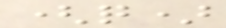(q)
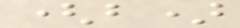(b)
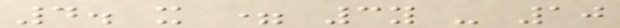4. x = 3y - 10
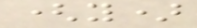(y)
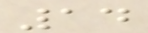14
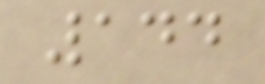144
